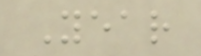Year
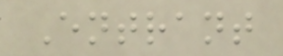Entrant
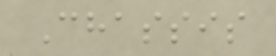Chassis
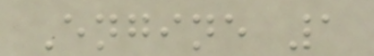Engine 1
